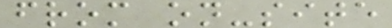from on-site
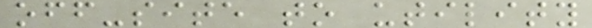off-site to utility
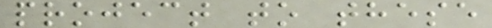project to these
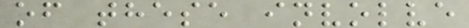of these involve
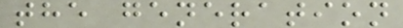the generation
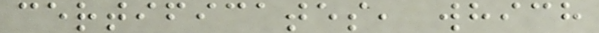certificates, which
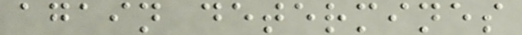again determines
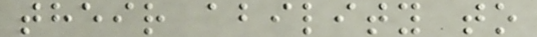their ability to
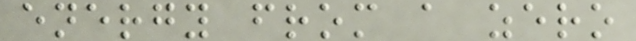energy from a zero
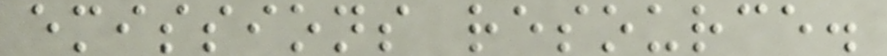emissions resource.
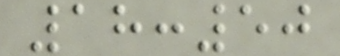18:50
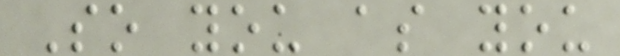So you as you
